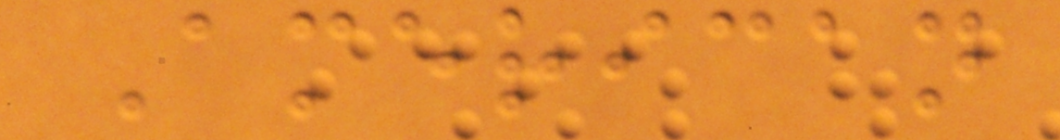American
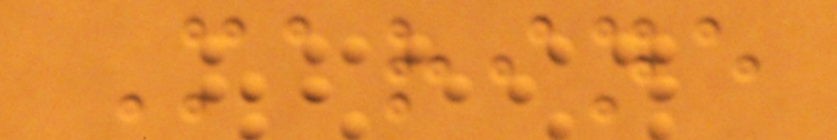Marine
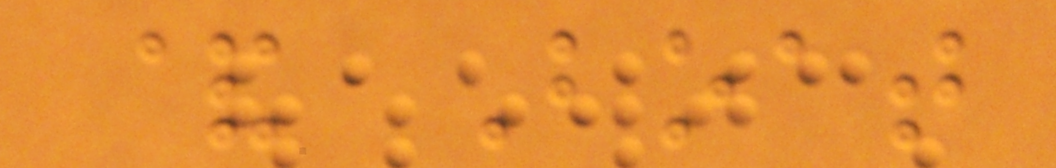& Boat
